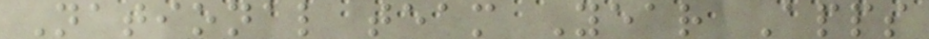National team Year Apps
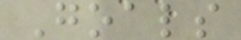Goals
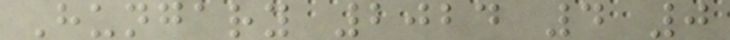Hungary 2024 4 0
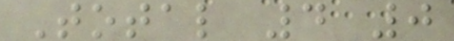Total 4 0
